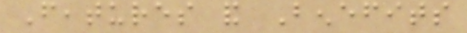Features and Benefits
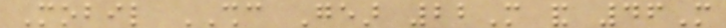Mobil SHC Gear 22M and 46M
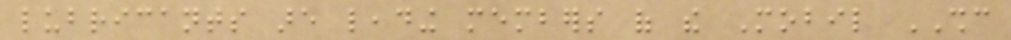lubricants are leading members of the Mobil SHC
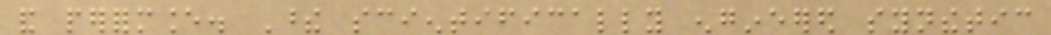and performance. These scientifically engineered synthetic
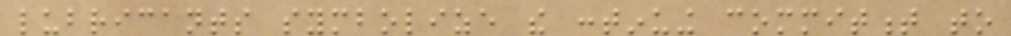lubricants symbolize the continuing commitment to
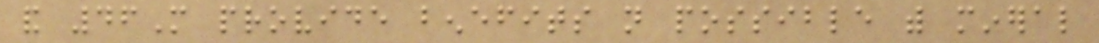and 46M provide benefits not possible with mineral
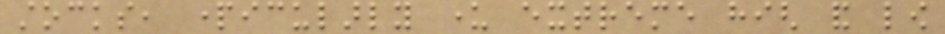stocks, particularly under extreme high and low
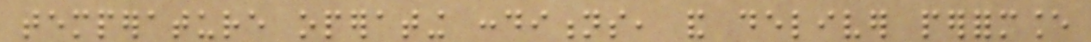temperature operating conditions, and deliver performance
